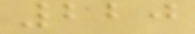220
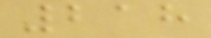218
